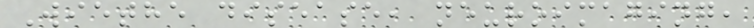Wiethe disease, neuroimaging,
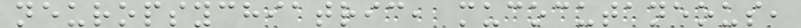neuropsychiatric, mucocutaneous,
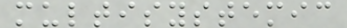multisystemic
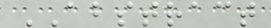ABSTRACT
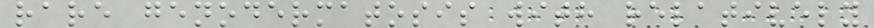rare genodermatosis with relatively
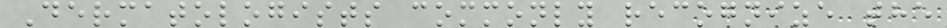Dermatologists commonly recognize the
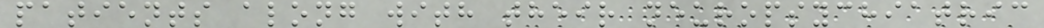patients along with their neuropsychiatric
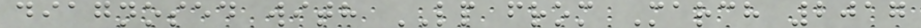diagnosed with LP from March 2017
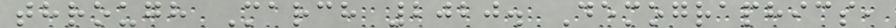through March 2020. Demographics,
